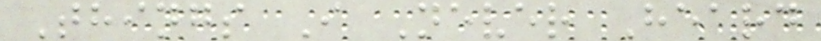Things I Never Heard
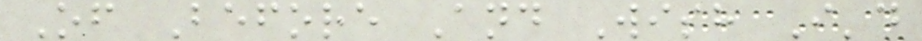Of Before And Wish I'd
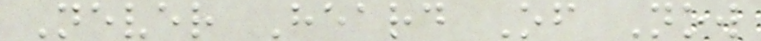Never Heard Of Now
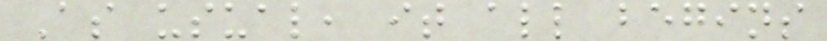As usual, it all begins
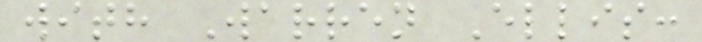with Warren Ellis:
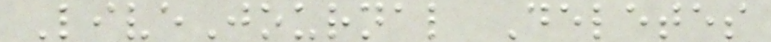LiveJournal Deletes
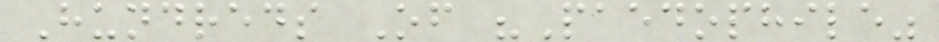Hundreds Of "Paedophile"
